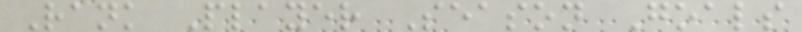Rank Player Season Goals
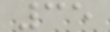35
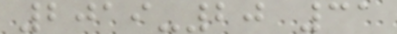2019-20 31
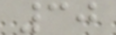30
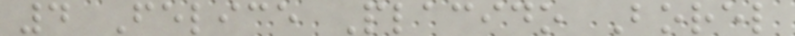4 Felice Placido Borel
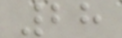28
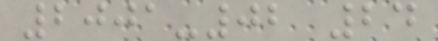2001-02 24
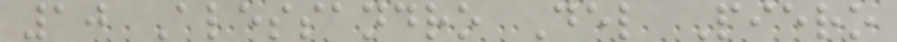10 Alessandro Del Piero
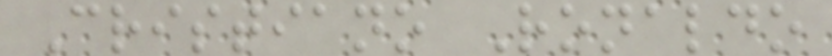Cristiano Ronaldo
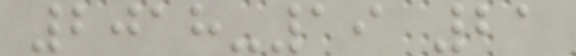2018-19 21
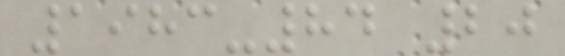1983-84 20
